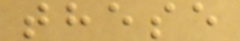these
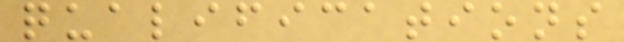qualifications
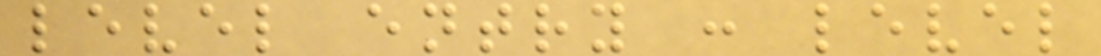level entry : level
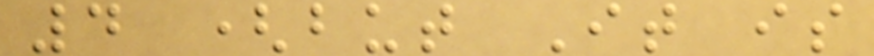4 (but It is
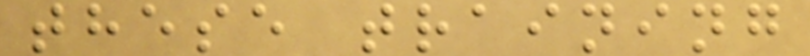these training
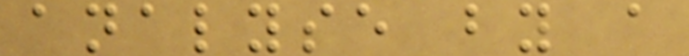analyse by a
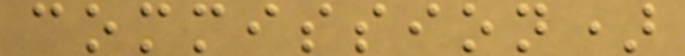commission)
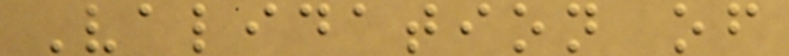Validation of
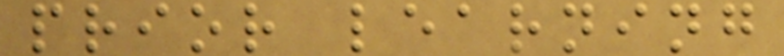prior learning
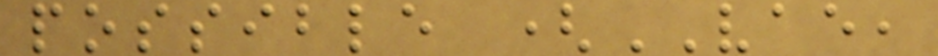possible (VAE,
